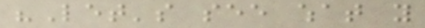"Let's see what you
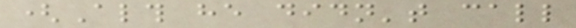(Although he didn't call
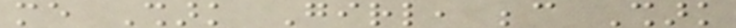me Shark Girl, because Shark
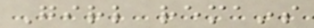Girl remains
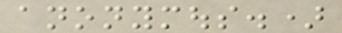anonymous.)
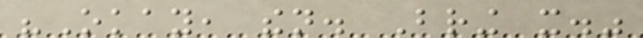"Okay, then. Bring it."
